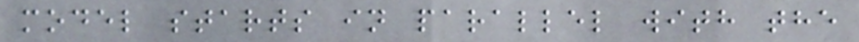model starts in parallel with the
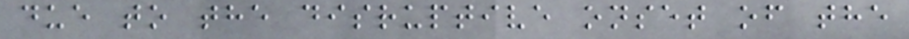due to the disruptive onset of the
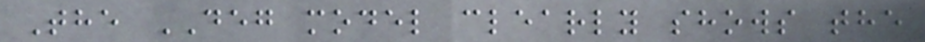The DEG model clearly shows the
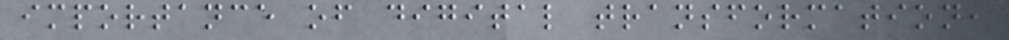importance of digital transformation,
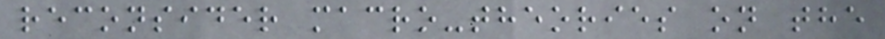reconsider macro-theories on the
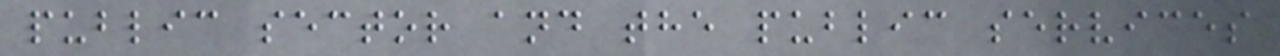public sector and the public services
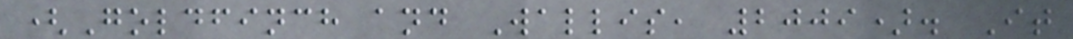(Goldfinch and Wallis, 2009). It
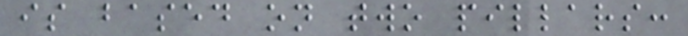is based on two pillars:
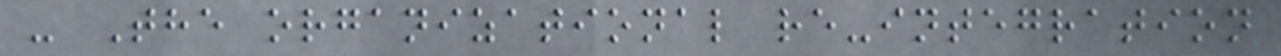- The organizational re-integration
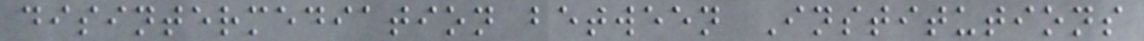disintermediation between Institutions
